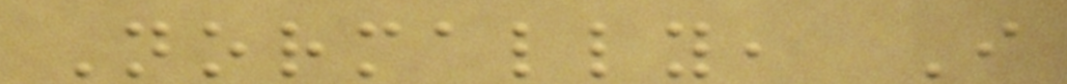Normally, I
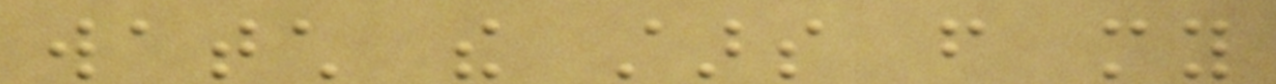watch the stars from my
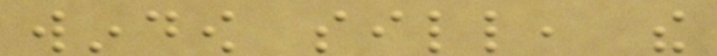window sill, the
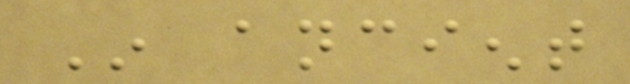In ancient
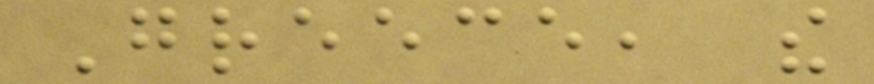Greece, the
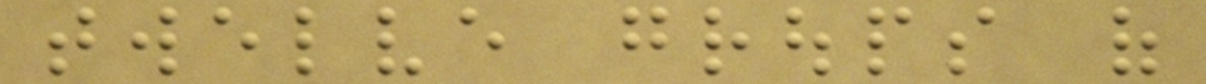twelve groups of
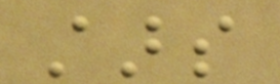stars
